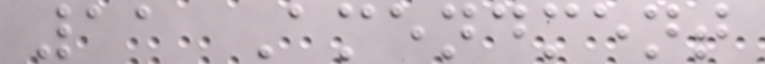11 Amendment
